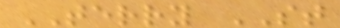TERRY ST
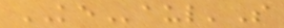KEaul'S
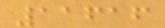11616
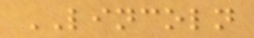LINCOLN
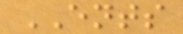ENTS
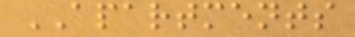APARTMENTS
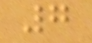7
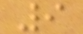9
